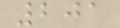201
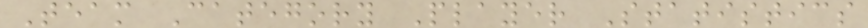Team Category Player Statistics
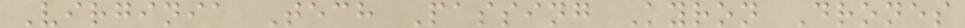Virginia Tech Passing Kyron Drones
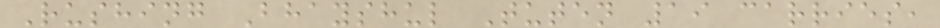Rushing Bhayshul Tuten 19 carries,
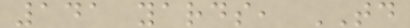141 yards, TD
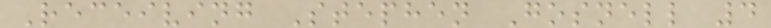Receiving Stephen Gosnell 4
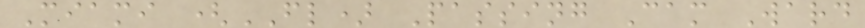Miami (FL) Passing Cam Ward
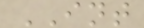INT
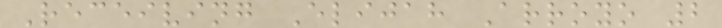Receiving Elijah Arroyo 2
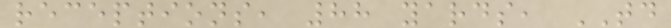receptions, 88 yards, TD
